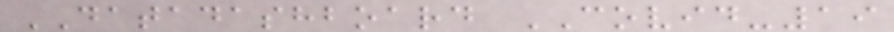DATADASHBOARD COVID-19
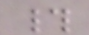#
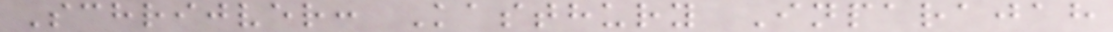Schrijver: Kasthury Inparajah
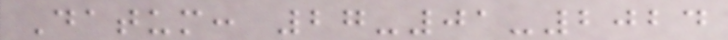Datum: 27-01-2024
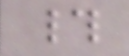#
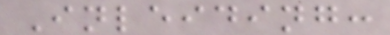Inleiding:
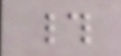#
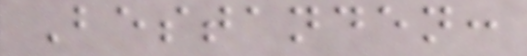Bestanden:
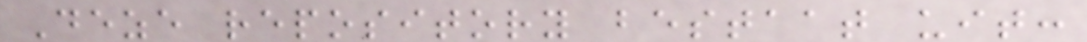Deze repository bestaat uit:
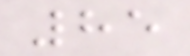85
